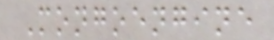Mongoengine
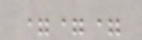===
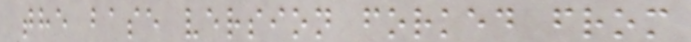the base version forked from
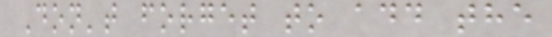Don't forget to add the
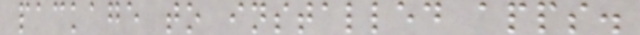package to installed apps.
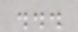...
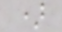)
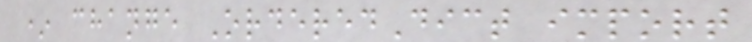* change OrderedDict import
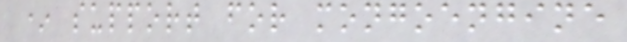* support for mongoengine
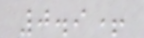0.9+
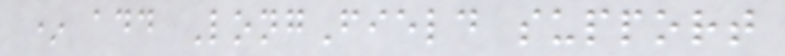* add LongField support
